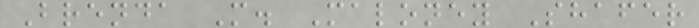Brenda M. Maloney Shafer
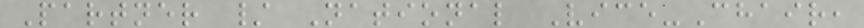Partner / National Vice-Chair,
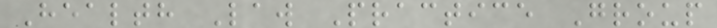Health Law Practice Group
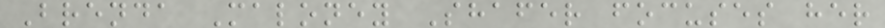Brenda Maloney Shafer focuses her
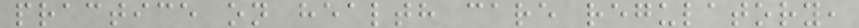practice on health care regulatory,
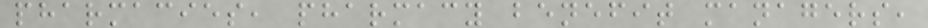pharmacies, pharmacy benefit managers,
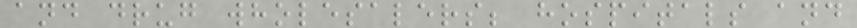and drug wholesalers; hospitals and
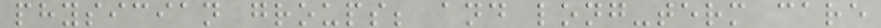physician groups; and long-term care
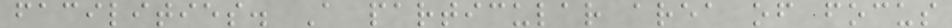facilities. A particular area of focus
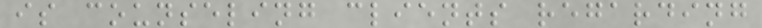is counseling clients regarding
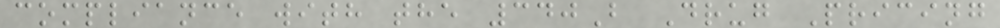compliance with the 340B Drug Pricing
